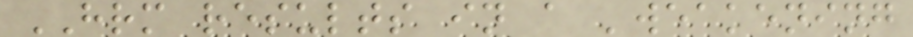HRM results in a 'weakening
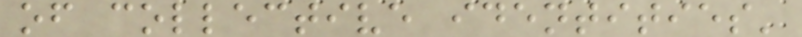of collective identities'
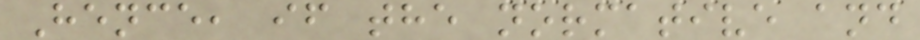Hence, if the normative and
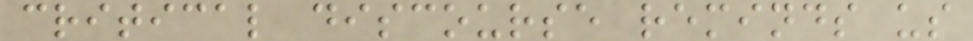critical discourse reminds us
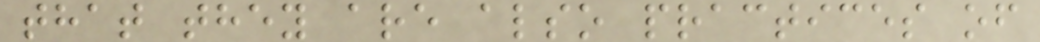that they are also practices of
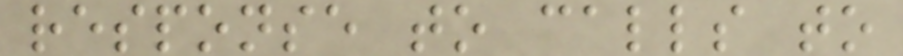response to calls to
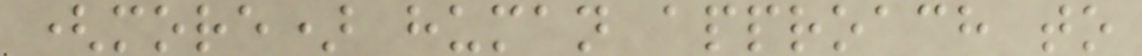(more) human approach to
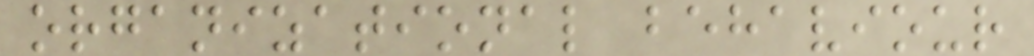organizational behaviour
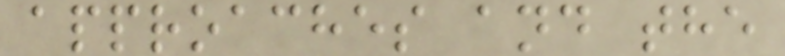approaches and the
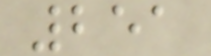251
